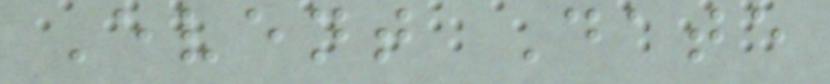Event Date
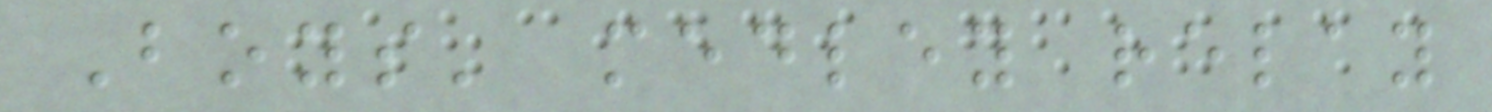Boys' medley relay
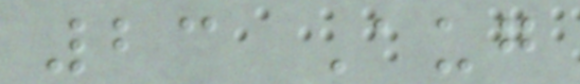23 Aug
